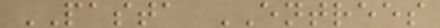PASTA ENTREES
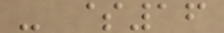- $16
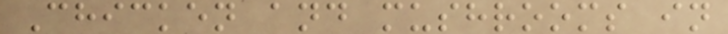Chicken and mushrooms in
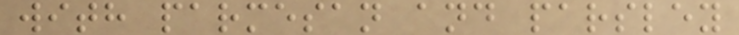with parmesan and parsley
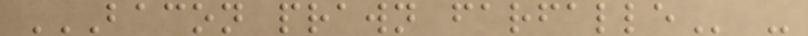BACON PRAWN FARFALLE -
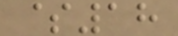$18
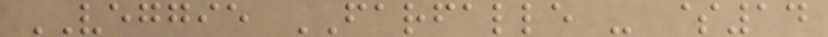VEGGIE FARFALLE - $14
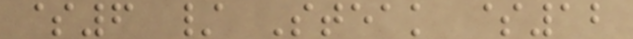$6 / Steak $12
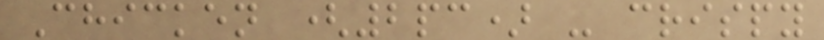Chicken (2pc) - crispy
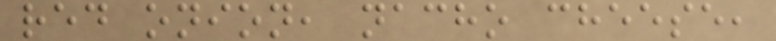red onion, nacho cheese,
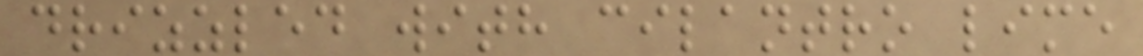drizzled with cilantro lime
